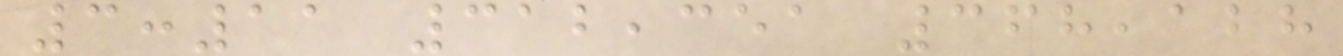3:11 312,351 368,128
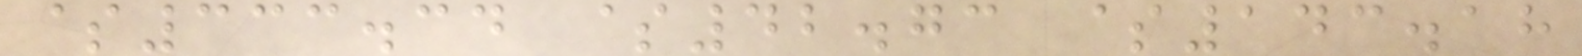$333.34 $42.73 $143.18
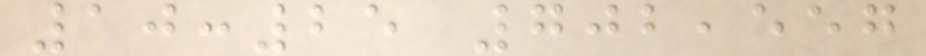10:25 702,557
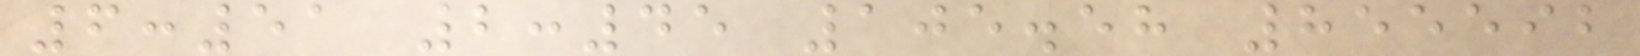6:51 2:45 105.58 855592
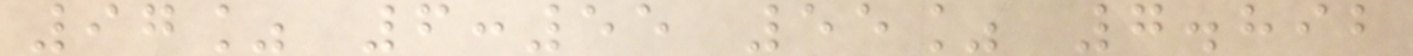97% 6:55 55% 7.892
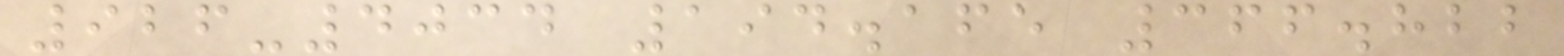926-4034 194.165 366.822
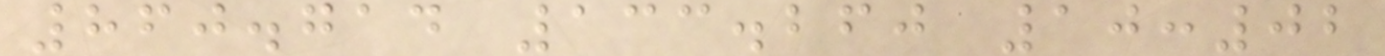860.714 133.260 10:02
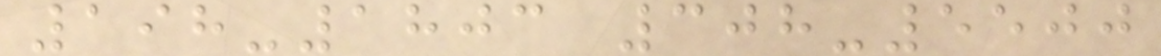198-1803 308-5500
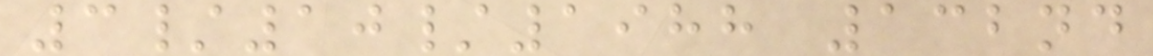3/10/1988 132nd
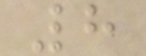8
